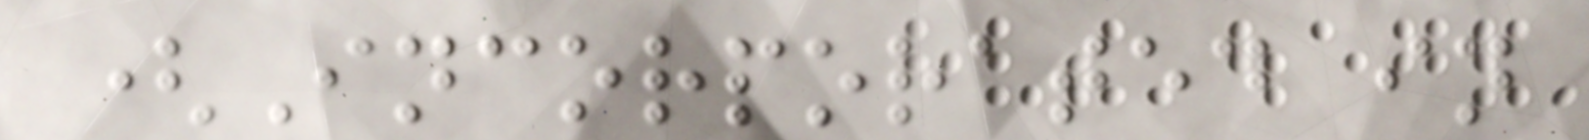(Incorporated in
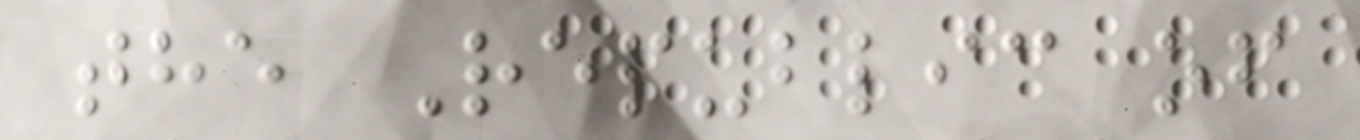the Republic of
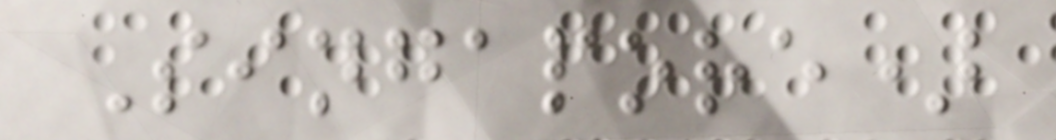Singapore)
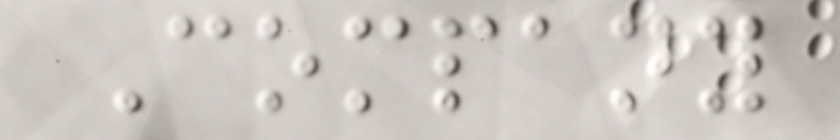Company
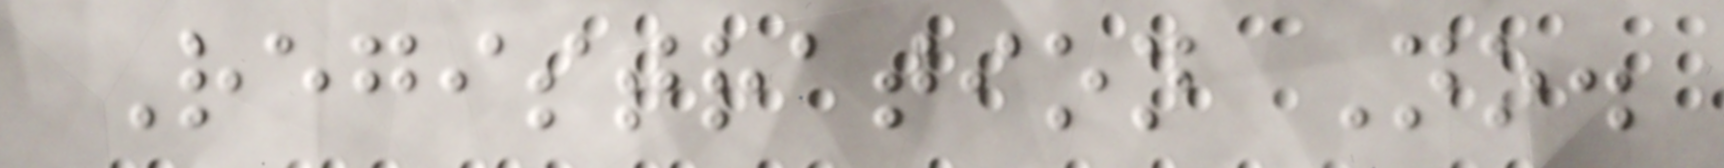Registration No.
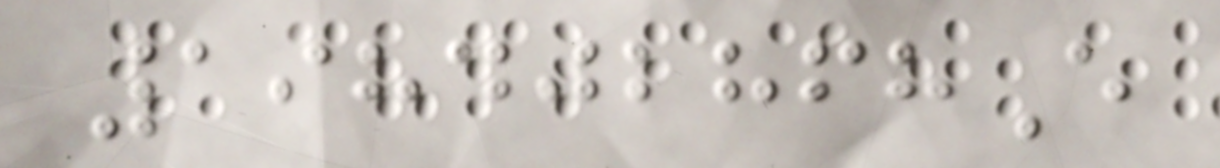198402868E
